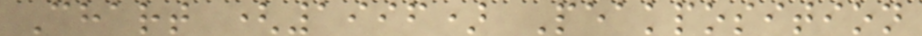Chart (1996) Peakposition
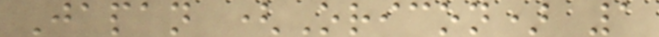Japan (Oricon) 1
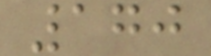170
